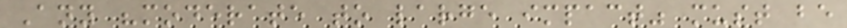Any "moderate to large impact" must be
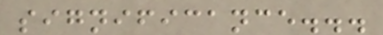significance...
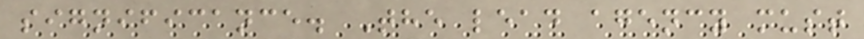significance. The lead agency must
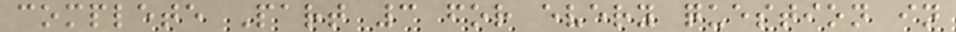complete Part 3 for every question in
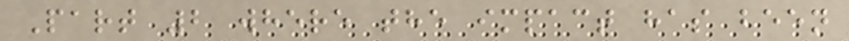Part 2 where the impact has been
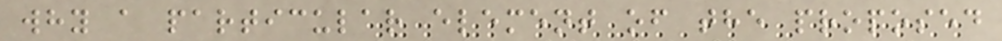why a particular element of the proposed
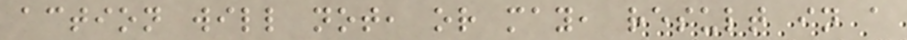action will not, or may, result in a
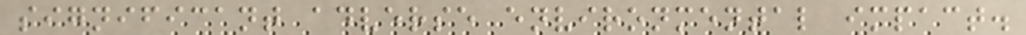significant adverse environmental impact.
